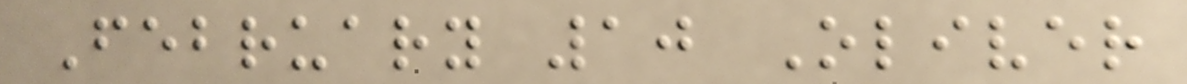February 10 Oliver
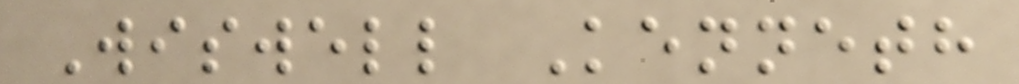Wiswell Kenneth
